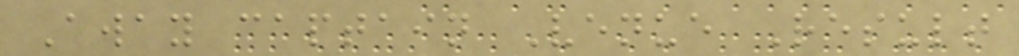Away captain Venue Result
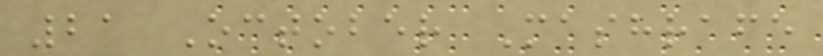21 October Mashrafe
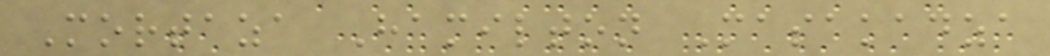Mortaza Hamilton Masakadza
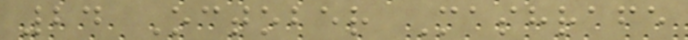24 October Mashrafe
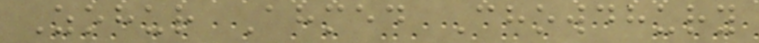Zohur Ahmed Chowdhury
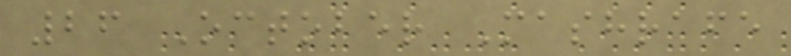26 October Mashrafe
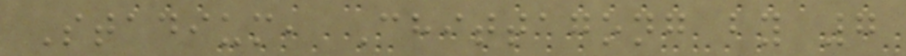Stadium, Chittagong by 7
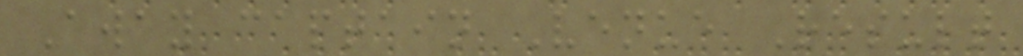Away captain Venue Result
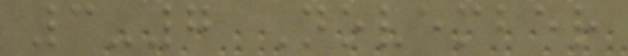3-7 November
